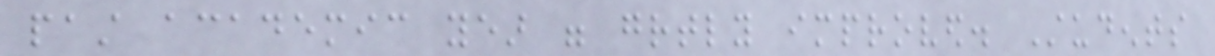past academic year were greatly improved. Students
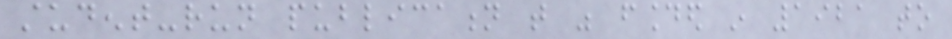student-run publication that was founded in 1921 to
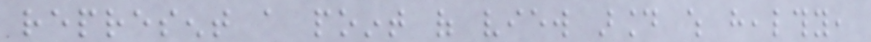represent a point of view around which healthy,
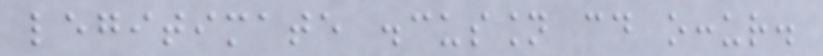legitimate discussion could occur.
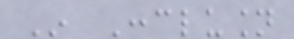In Conclusion
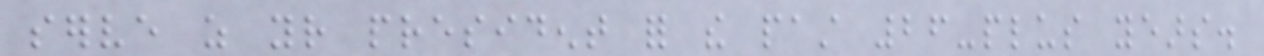serve as your president for the past 26-plus years.
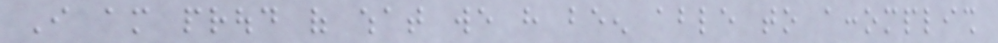I am proud of what we have been able to accomplish
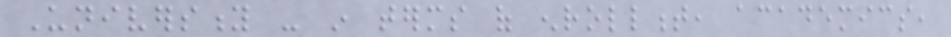University - in terms of enrollment, academics,
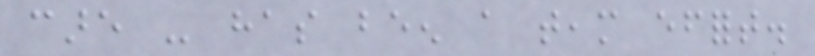care - has been a team effort.
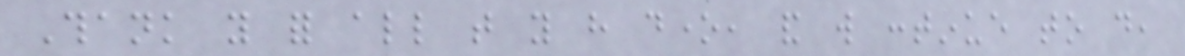Thank you for all that you have done, and will continue to do,
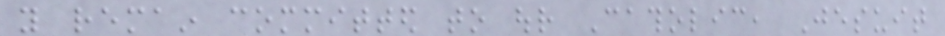you remain committed to our Catholic, Jesuit
